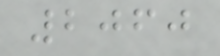2060
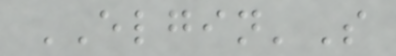ELGIN'S
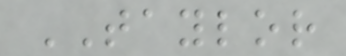TAYLOR
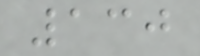130
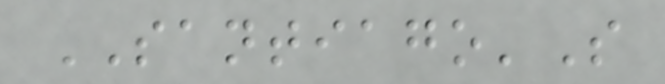SANTIAGO'S
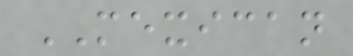MEXICAN
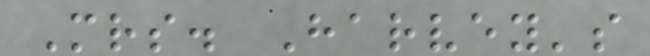Mrs. Harvey's
